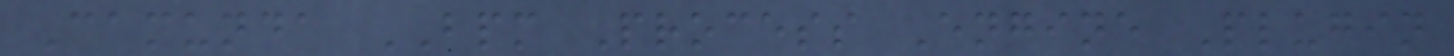Camunda BPM Process Engine Plugin
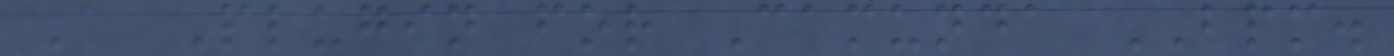A Plugin for Camunda BPM.
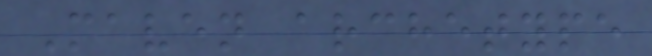Maven archetype
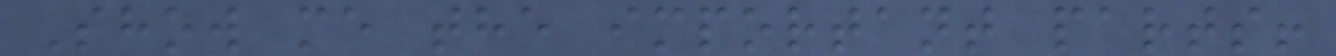Show me the important parts!
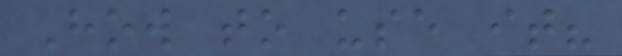How to use it?
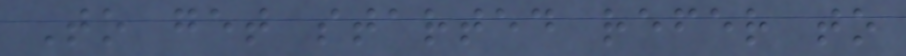To get started refer to
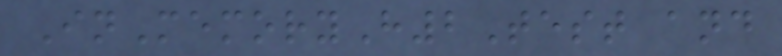InMemoryH2Test and
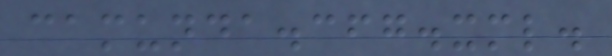camunda.cfg.xml.
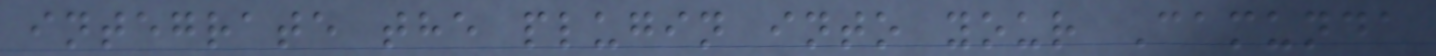integrate the plugin into your Camunda
